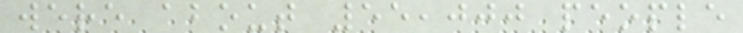were about 55,000 people
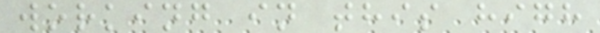working in this high
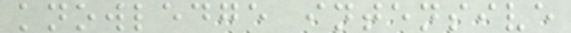knowledge intensive
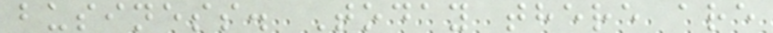business. Today there are
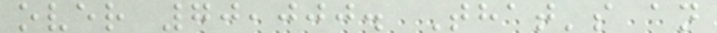over 70,000. That's an
